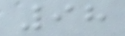98
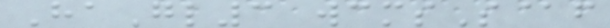HaGl3 wcmsS@f
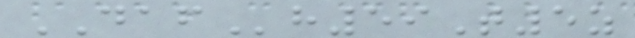DAFh59T5z
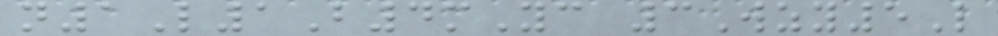n1L1B4mYc 3Wzy5L
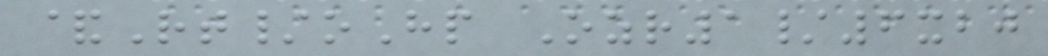&Rt/oHp Ozr1/6xbj
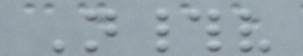N#v
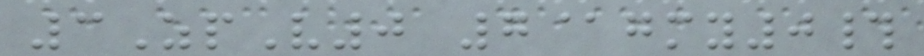3ZpV0 7@gmy0#
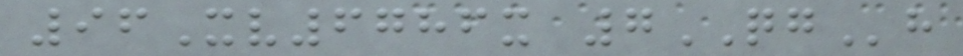96Xv6786x 7QGh
